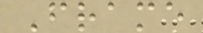Frame
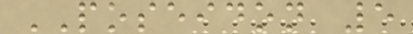POSEIDON 5
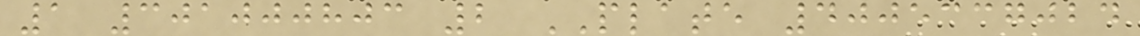1 301000803 2 PLATE 4005337024
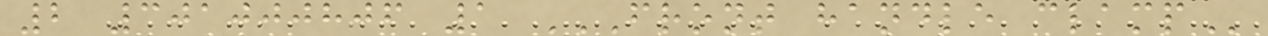2 301000806 1 FRONT HANDLE CLAMP
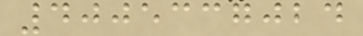4005337024
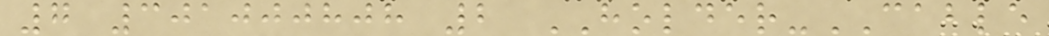7 301000808 2 HOLDER-CABLE
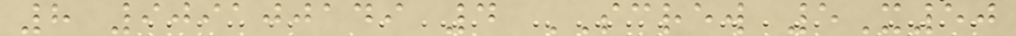8 909100149 4 SCREW 5X50
